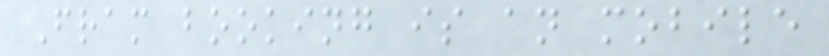Fram booking is an mobile
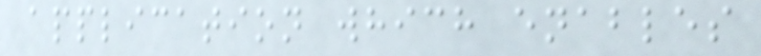application which enables
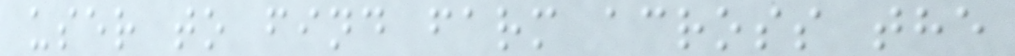user to find farm across the
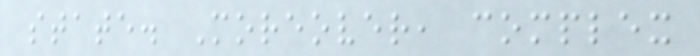state. Moreover, complex
